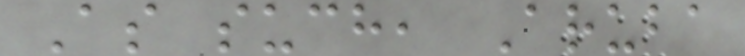As such, Aruba
